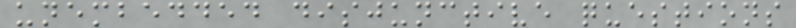unembedded disjunctive questions
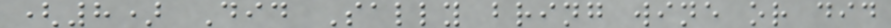(8) Did Sally bring wine or did
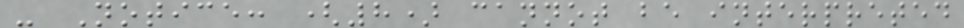- Notice: (8) cannot be interpreted
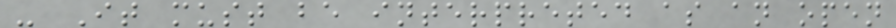- It must be interpreted as an open
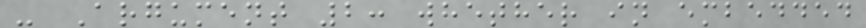- Argument 2: whether in embedded
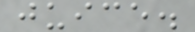juice.
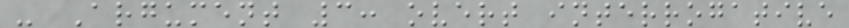- Argument 3: overt interrogative
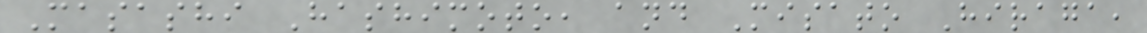Masashi Hashimoto, and Misato Hiraga,
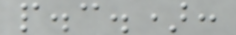p.c.):
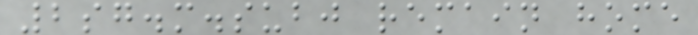2sg.m.subj remain home
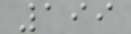199
